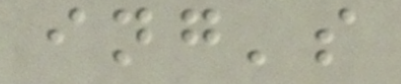ing's
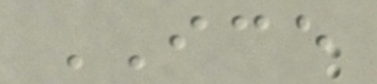ICE
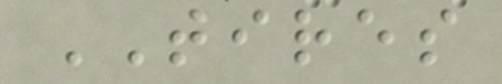TIRES
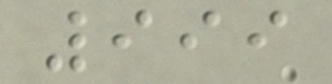999
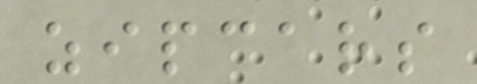zipcars
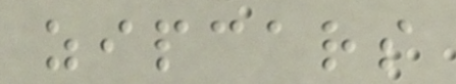zipcars
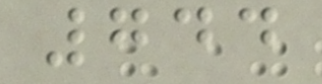744
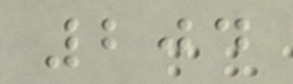204
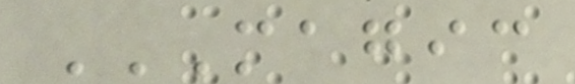MAGIC
